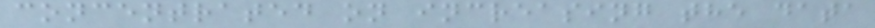concentrated on increasing the data
